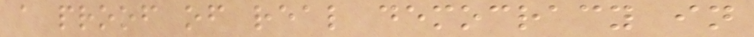a proof of real democracy in
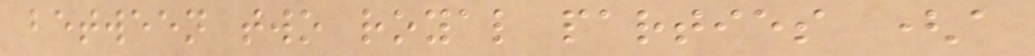between two royal parties (a
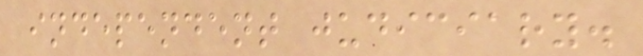independent judiciary.
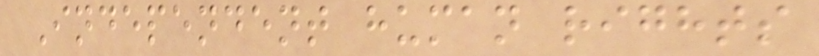Independent human rights
